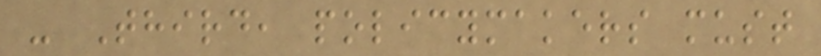- Third, policymakers must
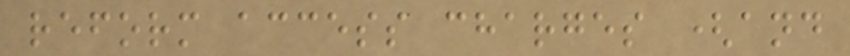reform access charges (and
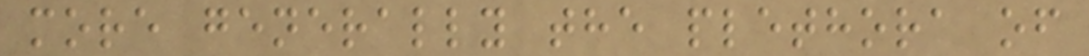more generally the plethora of
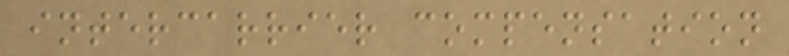intercarrier compensation
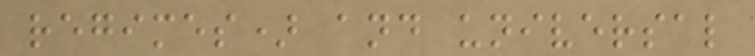regimes) and universal
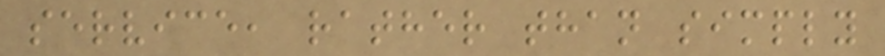service, rather than simply
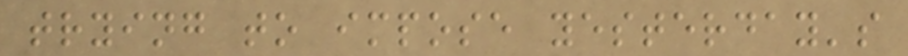trying to impose yesterday's
